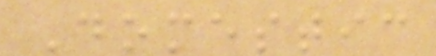Domestic
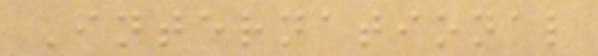International
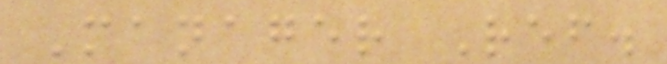Manager Ref.
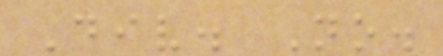Div. No.
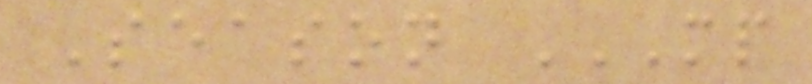Season MP
